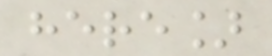here]
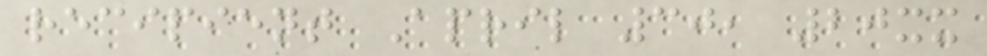recipient April 30, 20xx
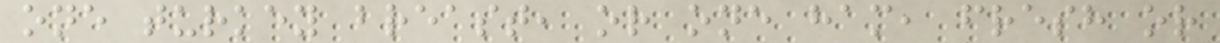one turkey breast, or one ham, fresh or
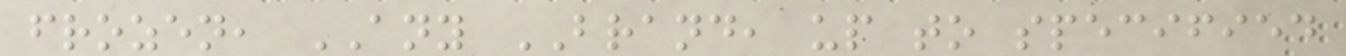frozen, ANY BRAND, up to specified
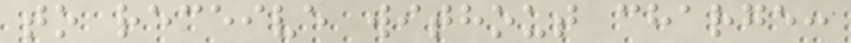to receive without charge:
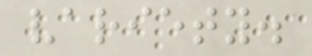variety.
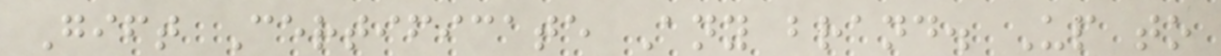Gift Certificate Any brand. Up to
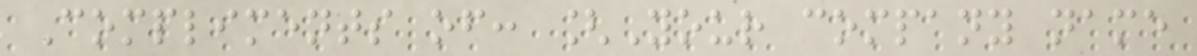Compliments of: [Your company name
